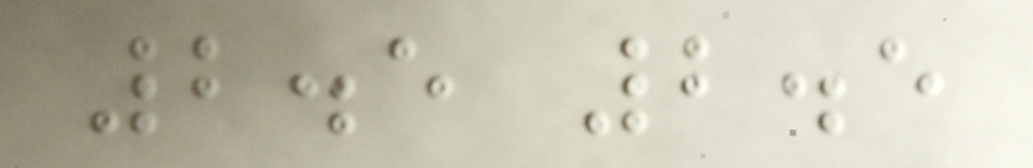2.5 2.5
